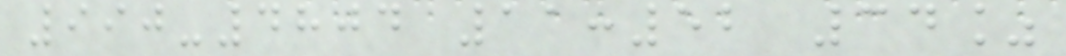990-4804 11:52 34%
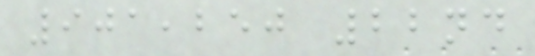901,250 22nd
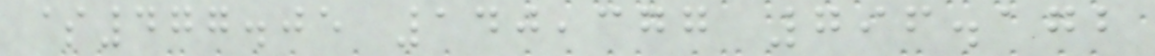$477.05 140,377 796.172
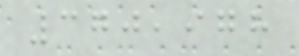370,978
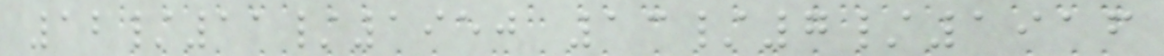12/11/1950 13/7/1916
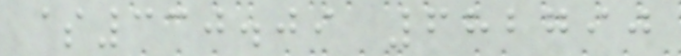$330.09 682790
